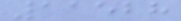11528
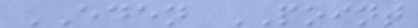EDEN POINT
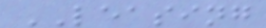LEASING
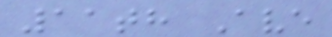11th Ave
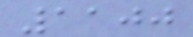1100
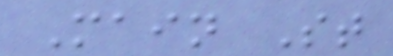Main St
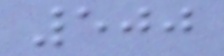500
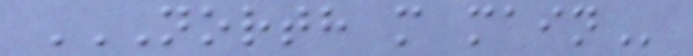NORTH M MAIN
